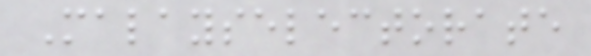Malayselectorate
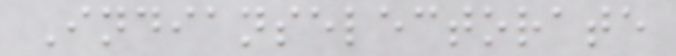Indianselectorate
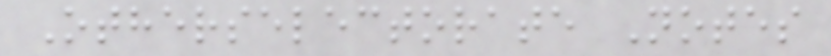Otherselectorate Notes
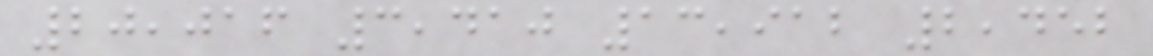20,016 3,410 13,912 2,452
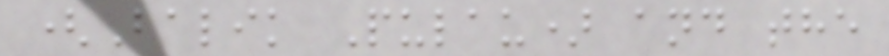(Balik Pulau) and the
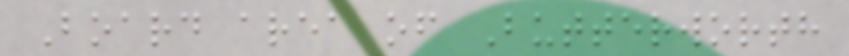Board area of Butterworth
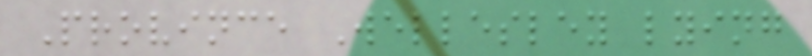Province Wellesley lying
